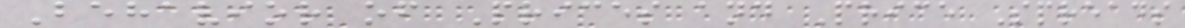Behavior of Prices and Price Spreads
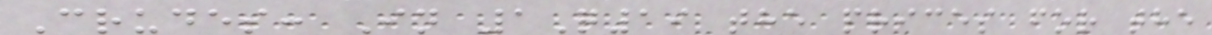Crudes: In 1Q19 the prices for the
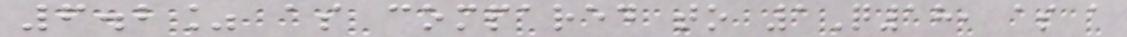6.2% as compared to 1Q18, as a
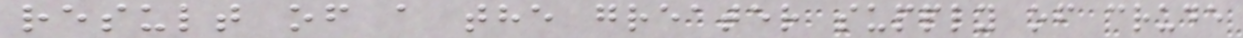result of a the greater supply of crude
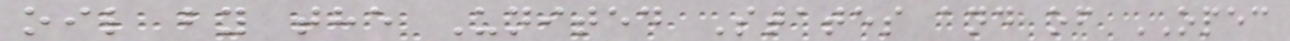oil by the United States and of OPEC
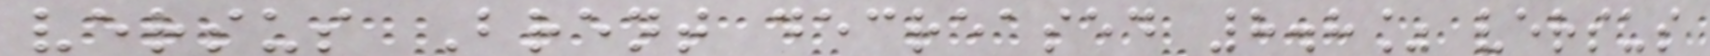versus Brent decreased 8.8% versus
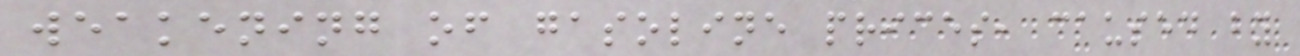weakening of gasoline prices, caused by
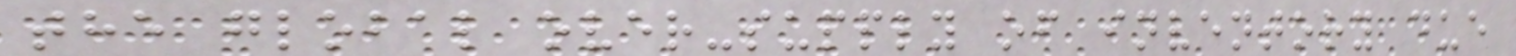the global over-supply of inventory due
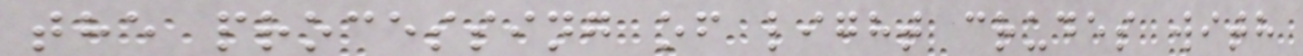the processing of light crudes with
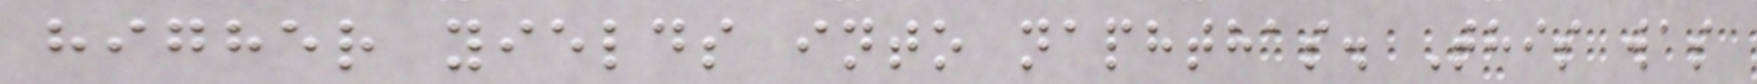higher yields into naphthas. This was
